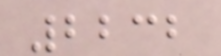2232
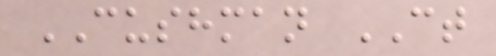CUSHMAN CT
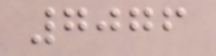7076
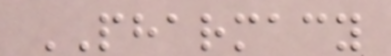PHARMACY
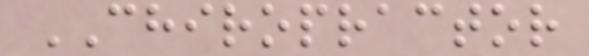CHIROPRACTOR
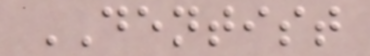DENTIST
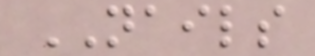NAILS
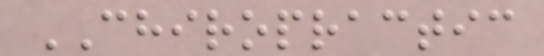CHIROPRACTIC
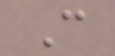C
